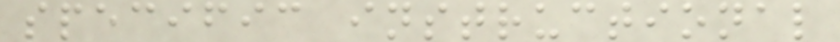specific instructional
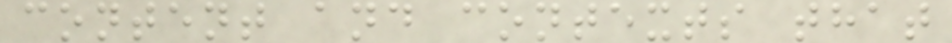content and contexts that
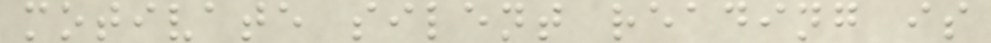motivate silent reading is
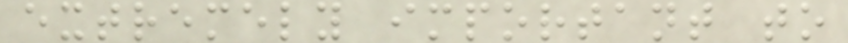extremely important to
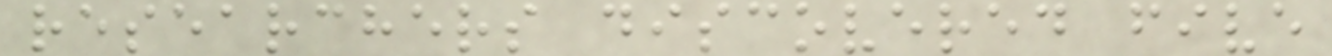researchers discovered five
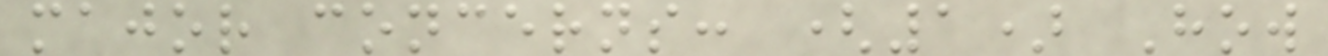major concerns: (1) How
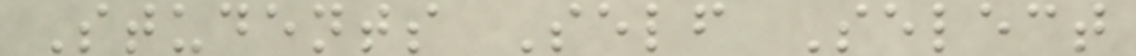Students Self Select
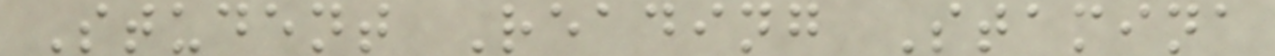Student Reading Stamina
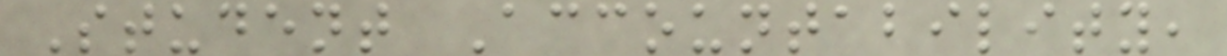Student Accountability,
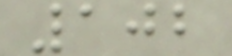102
